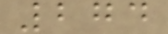274
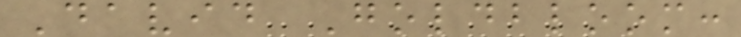David Goldbloom:
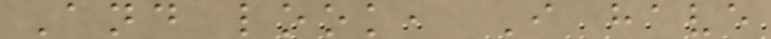And look, I have
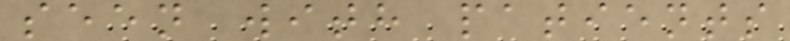seen with patients
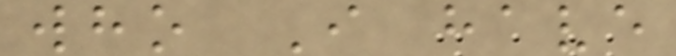who I have
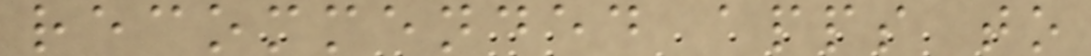recommended apps to
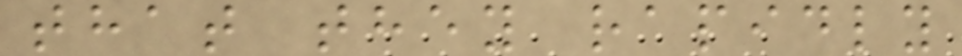that they rapidly
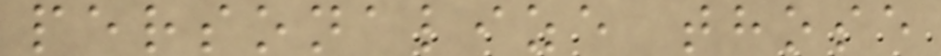personalize those
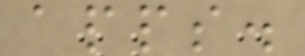apps.
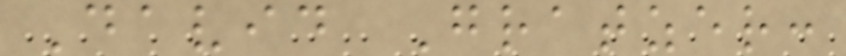David Gratzer:
